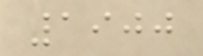1900
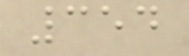354
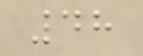48
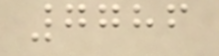7786
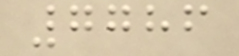7786
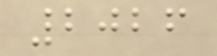2026
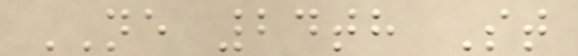NE 24th St
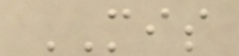MIS
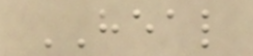HEAL
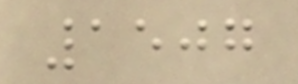1507
